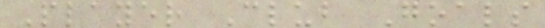Player Club Goals
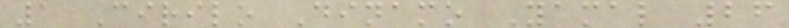1 Cirilo Dinamo Yamal 26
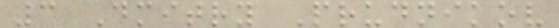3 Dmitry Prudnikov
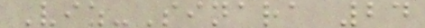Viz-Sinara 24
